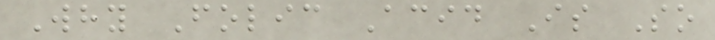Why Folic Acid Is So
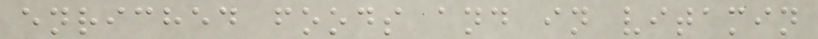enriched foods and in vitamin
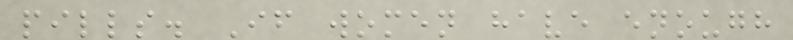pills. If women have enough
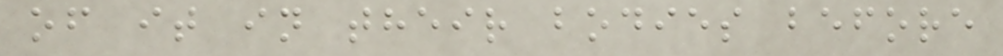of it in their bodies before
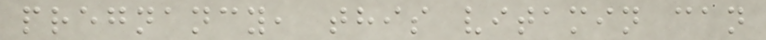pregnancy, this vitamin can
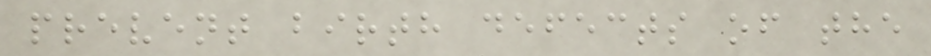prevent birth defects of the
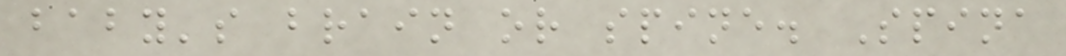baby's brain or spine. Spina
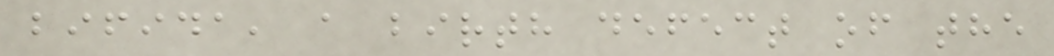bifida, a birth defect of the
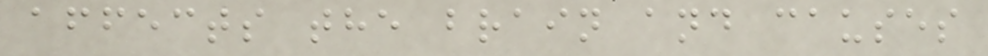affects the brain and causes
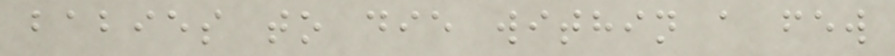babies to die within a few
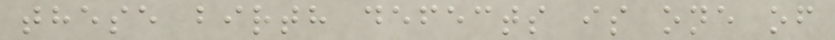these birth defects is one of
